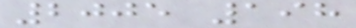2005 198
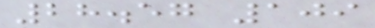28.57 109
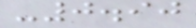-0.90
